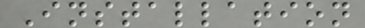Installation
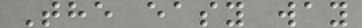The easy way
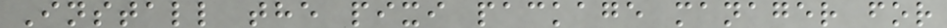Install the pixi package manager for
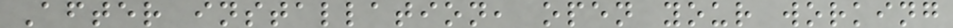After installation, open your working
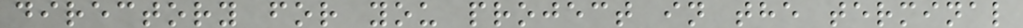directory for you project in the terminal
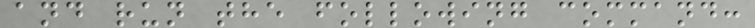and run the following command:
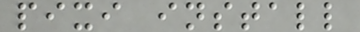pixi install
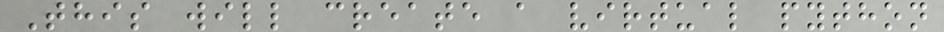This will create a virtual python
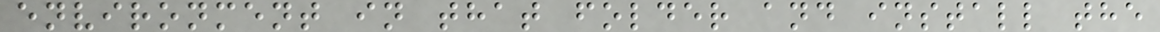environment in that folder and install the
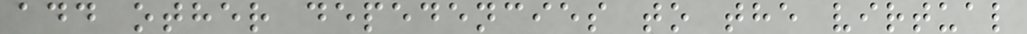add other depedencies to the virtual
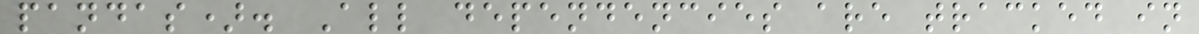pandas). All dependencies are tracked in
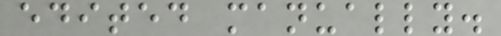edited manually.
